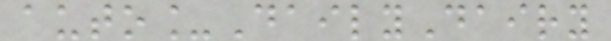auto_DailyDairy
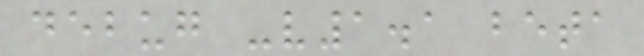debug -v1.1 beta
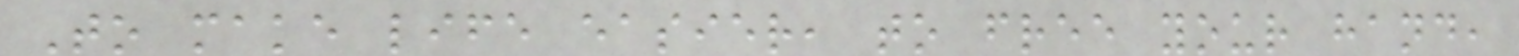To make life easier, to free your hand,
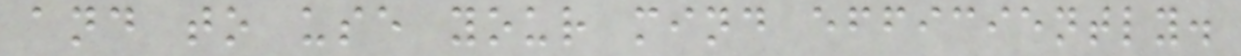and to use your mind efficiently.
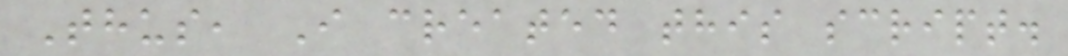Thus, I created this script.
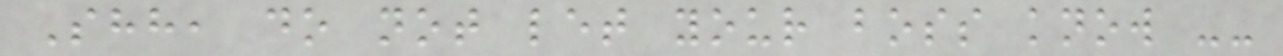Shh, do not let your boss know --
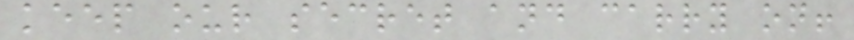keep our secret and carry on!
